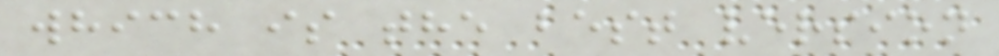which is the best version
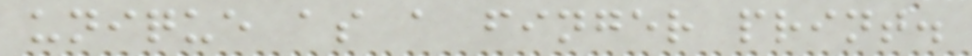unique as a finger print.
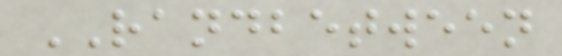RANDBETWEEN
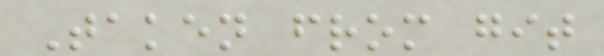Taken from git
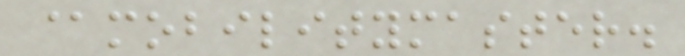@mobilitymaster.
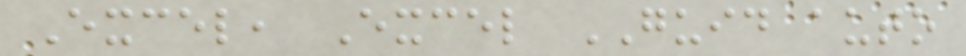Excel, Excel GUID auto
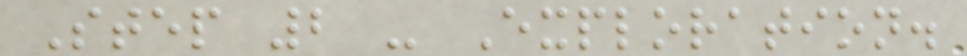Step 2 - Exploration.
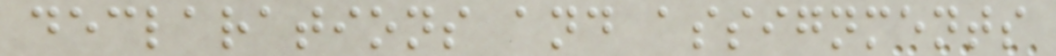declarations and assignments
